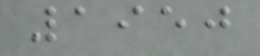1950
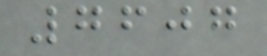7607
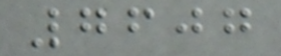7607
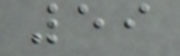59
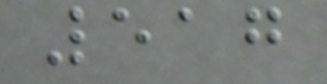517
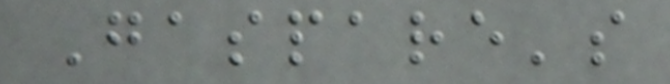Gaspare's
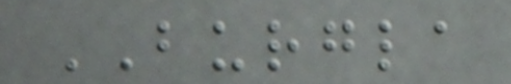BURGLA
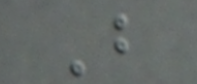B
